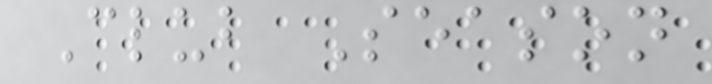Club Season
